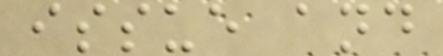issue and
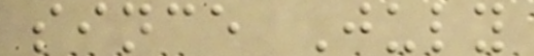since July
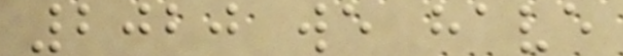2020 we have
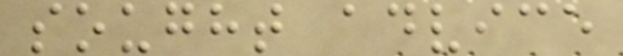sought advice
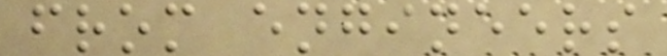from engineers
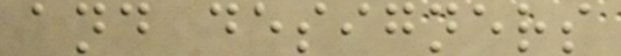and designers
